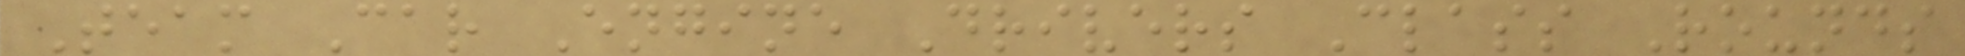Team Car Engine Drivers Class Rounds
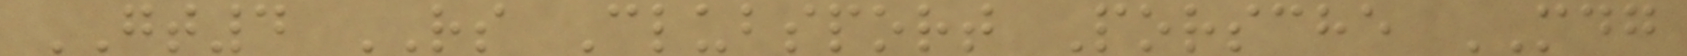GT4 RS Clubsport Porsche MDG
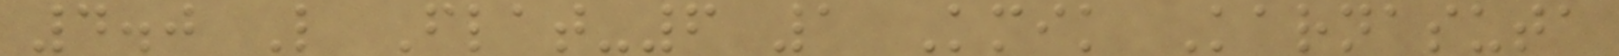4.0 L Flat-6 1 Kmik Karnasuta
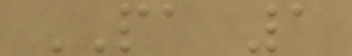PA 1
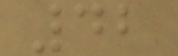42
